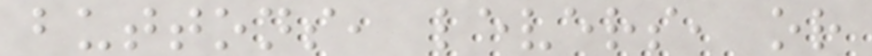buttons, levers, or
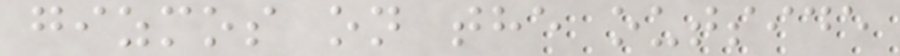gizmos on the outside
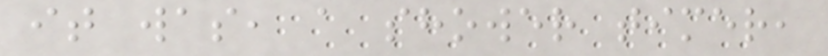it was, a shower timer,
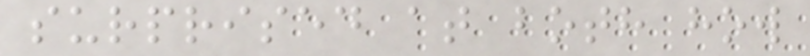surprised at both how
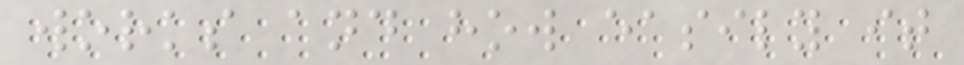works and how easily it
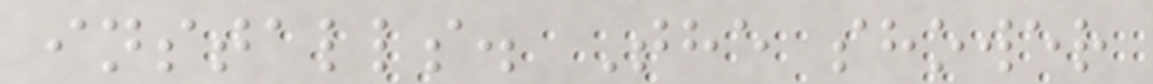installs. The shower
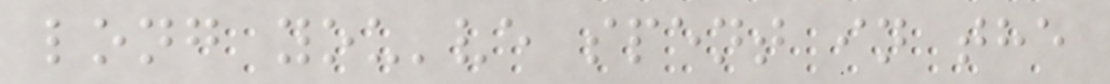long you've spent in the
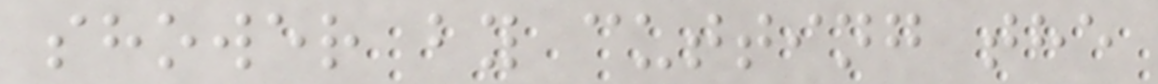shower by cutting the
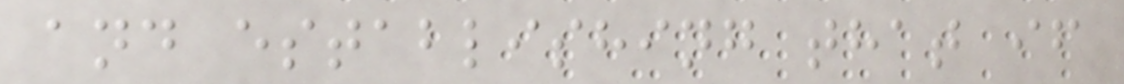and establishing that if
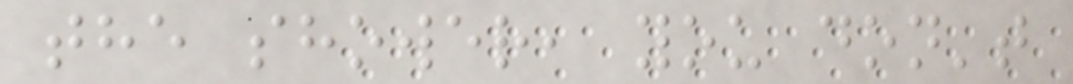the shower, you don't
